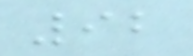92
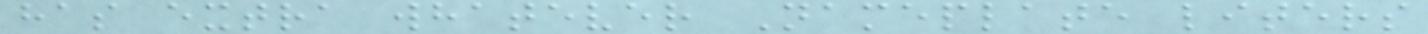has extra whatever Nameplate liters
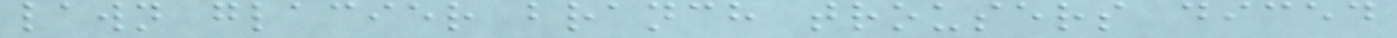lawn glacier branch trousers diced
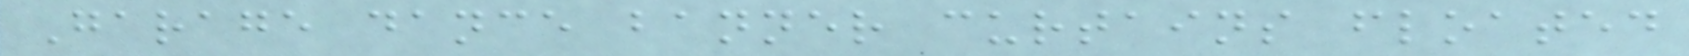Garage dance banner curtains floated
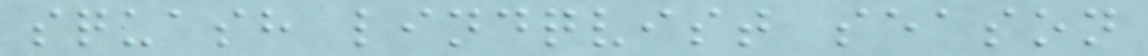squash lindqvist season
